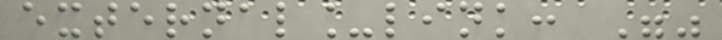external_link: ""
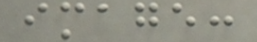image:
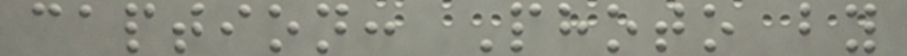caption: Photo by
